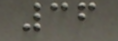36
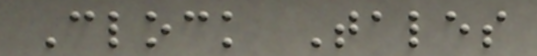Clock Tales
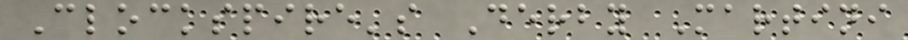Clockspire's Derby Martini
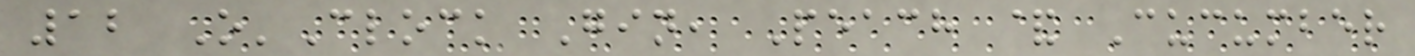12 O'Clock Gin, Peach & Cucumber
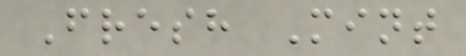Fresh Mint
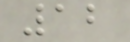12
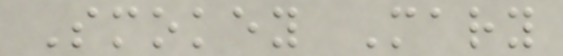Smokey Mary
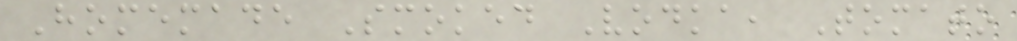Homemade Smoked Vodka, Tomato
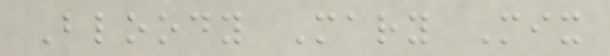Bloody Mary Mix
